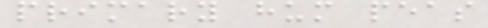primary hum peas
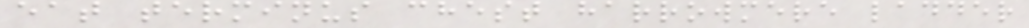eat terminus chest harrowmere ladder
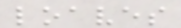loaves
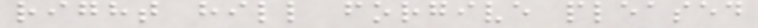right hill forgive pleased
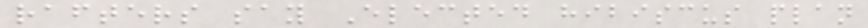rafters say Elected hibiscus plan
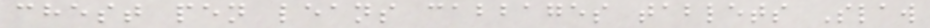chest pen leans cabbages tablets Slaw
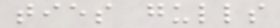ties gulls
